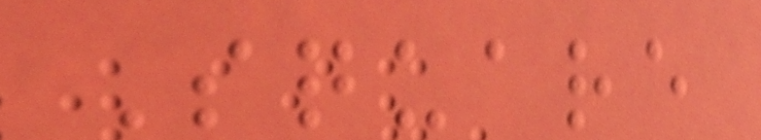Square
